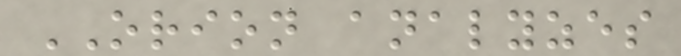ORION analyzes
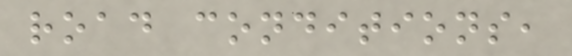road conditions,
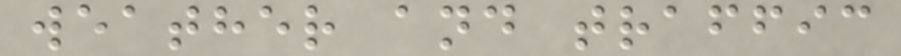weather and traffic
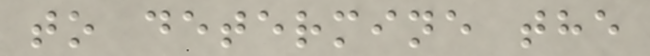to determine the
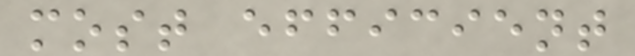most efficient
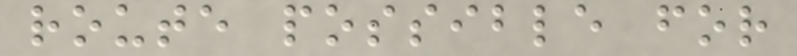route possible for
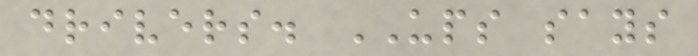drivers. UPS says
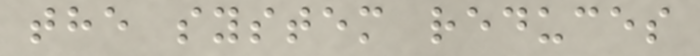the system reduces
